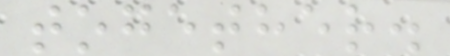together.
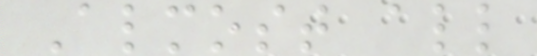Almost all
